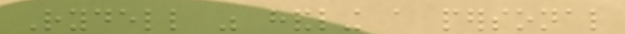Rydell was handling a personal
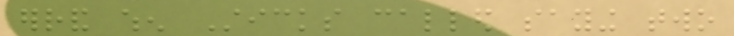errand when Sticks called saying two
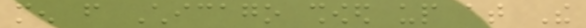men from Chicago showed up at The
